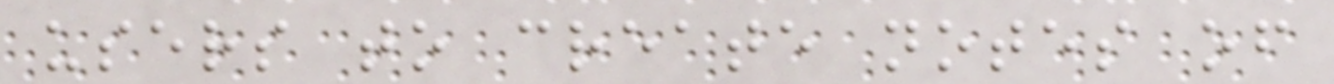users to create notes of
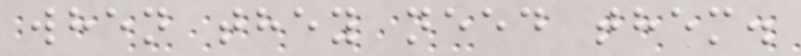when they need them.
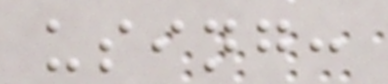using:
